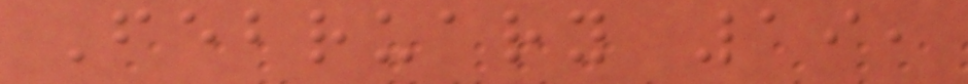February 19,
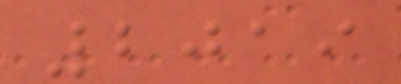2019
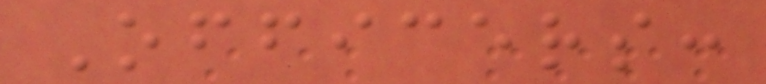Officers:
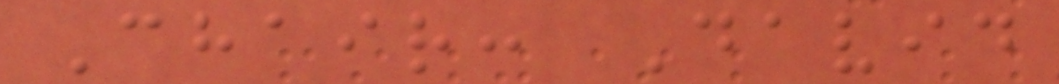Chair: David
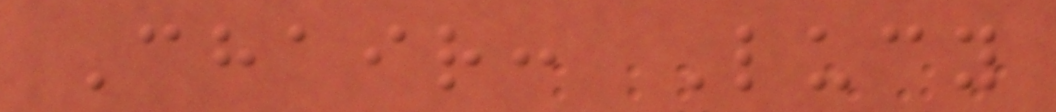Chair: Lucy
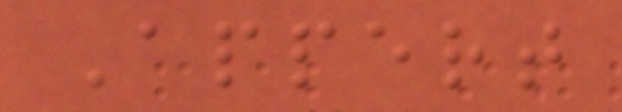Appert
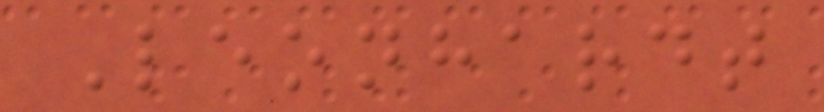Leonhardt
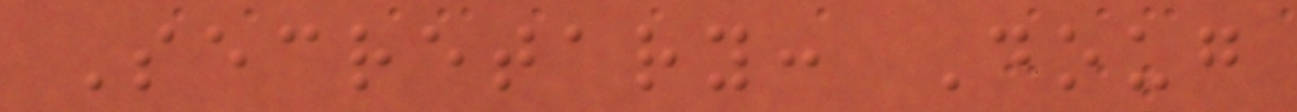Secretary: Doug
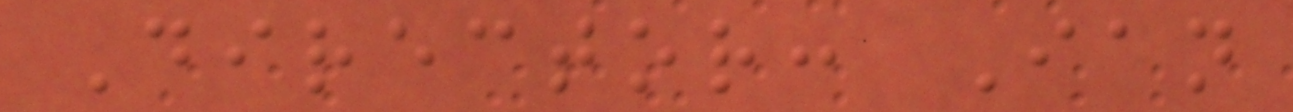Director: Ian
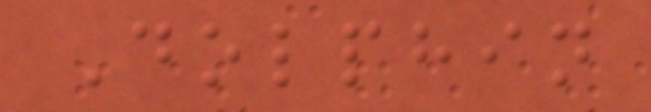Dolphin
